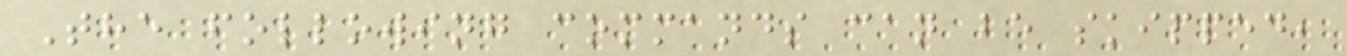The following commands can be skipped,
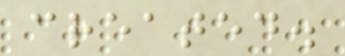created.
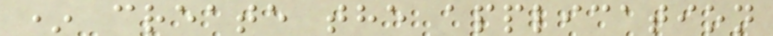* create the application
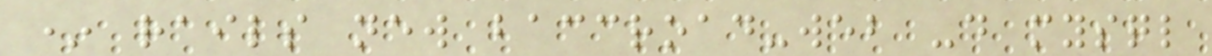* rails new baccroad-web -d mysql
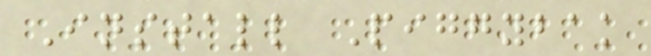Install Piggybak
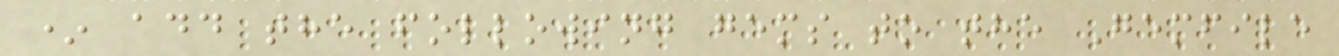* add the following gems to the Gemfile
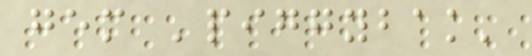gem 'piggybak'
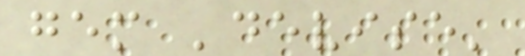gem 'devise'
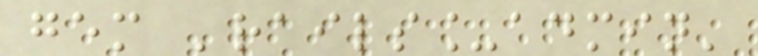gem 'rails_admin'
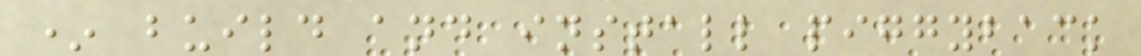* build and install piggyback
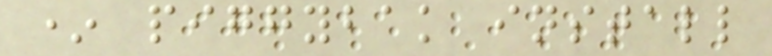* piggybak install
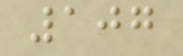107
